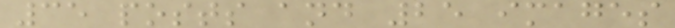35 posts and 25 images
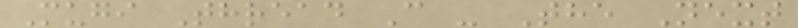Mugi Thread C - The Next
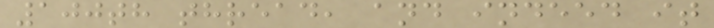100th thread, and indeed it
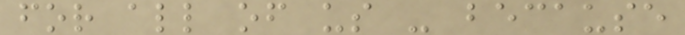for all of us - because
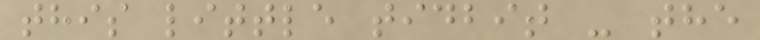this little tidbit - the
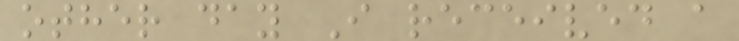other day I received a
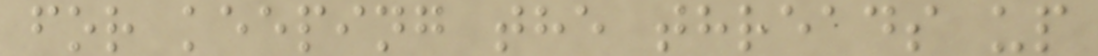for keeping the threads up
